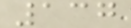137
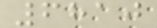6810
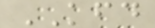KFD
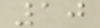10
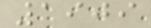1909
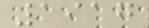1917
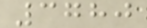3780
